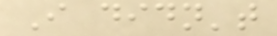I didn't
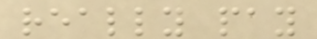really pay
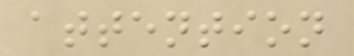attention
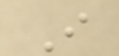I
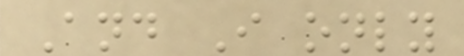And I only
